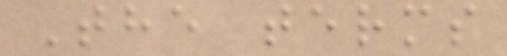The terms
